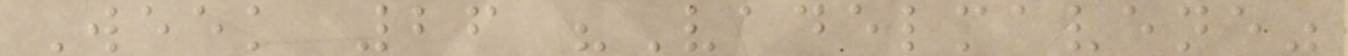Week 26 "Vadelmavene"
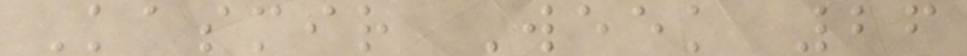Kasmir Week 26
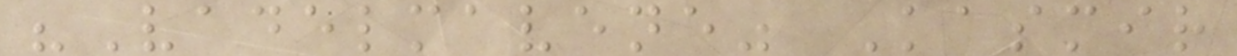"Vadelmavene" Kasmir
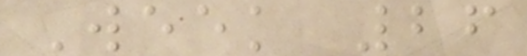Week 26
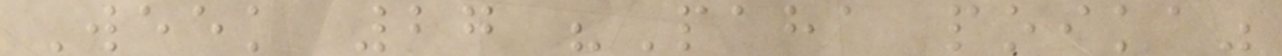Week 27 "Paha poika"
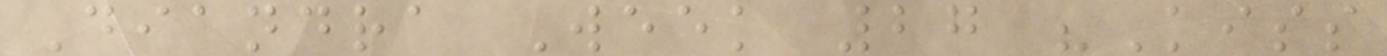Diandra Week 27 "Kiss
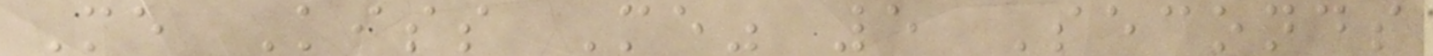Me Kiss Me" 5 Seconds
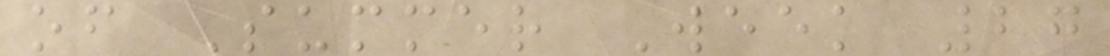of Summer Week 27
